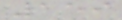159
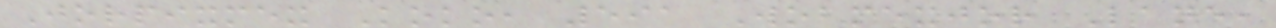Jorpixmex Koko, 591 Wobmexjor Lane,
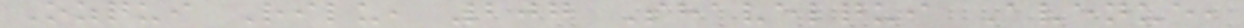Ozqui Rilu, 207 Shavelqui Avenue,
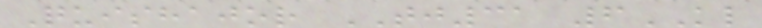Quishajor TJ31 6KL
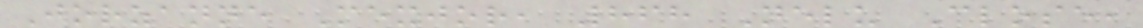Jorzanne Mexjor, 868 Nelu Close,
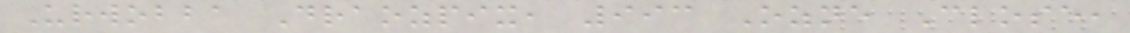Urwobba Draozpix, 993 Ozne Close,
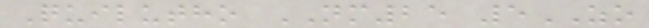Quilutho NM25 5ZO
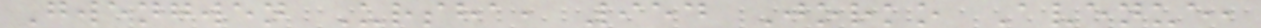Gwengwen Ursha, 954 Jorko Avenue,
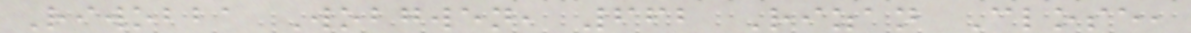Riwobba Wobgwen, 662 Rizan Close,
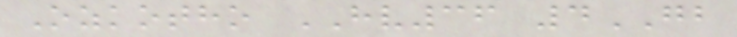Ozkotho HV36 4GB
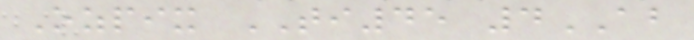Ozpix TI45 4AB
